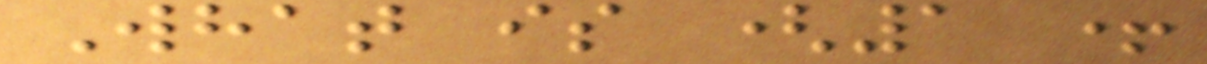What is (1 +
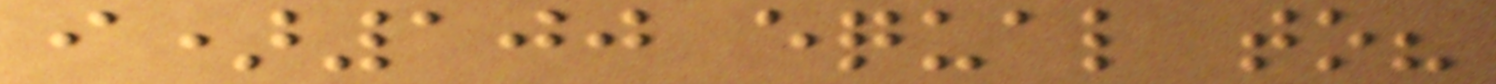i)100 equal to?
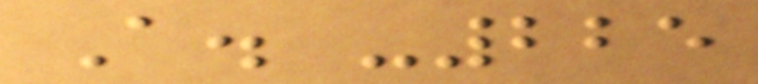A. -225
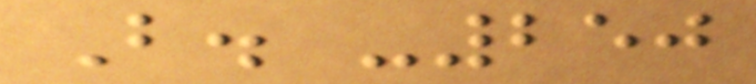B. -250
